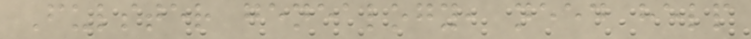Fulster genealogy, need help
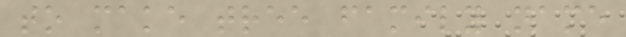to make tree family name
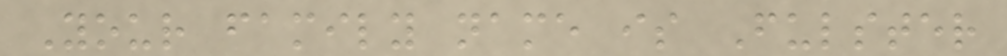Your family name is Fulster
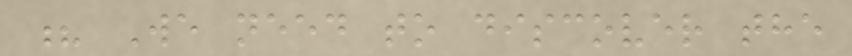? We need to discover the
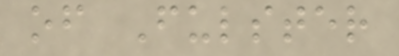of Fulster
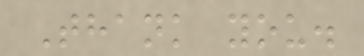Thank you.
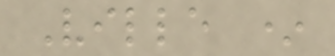Ville *
